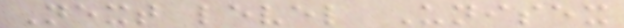Next level Unisex
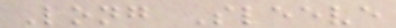Long Sleeve
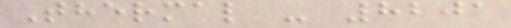Thermal - 8201
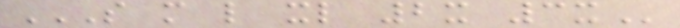S M L XL 2X 3X
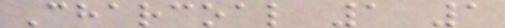Charcoal 1 1
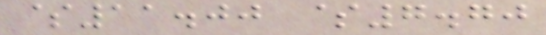$11.00 $7.70
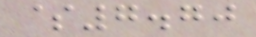$7.70
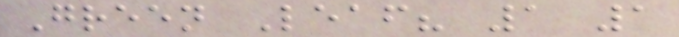Green Leaf? 1 1
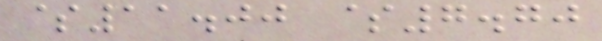$11.00 $7.70
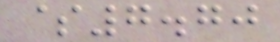$7.70
